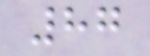87
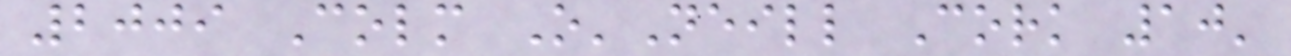2009 Colm O'Neill Cork 10'
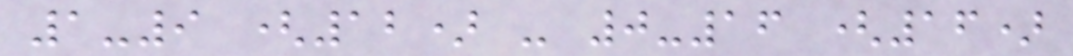1-9 (12) - 0-16 (16)
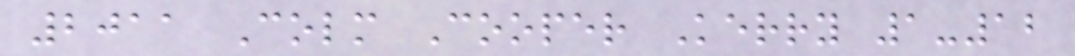2011 Colm Cooper Kerry 1-12
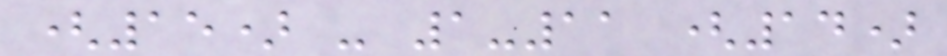(15) - 1-11 (14)
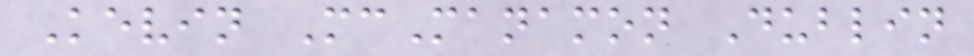Kevin McManamon Dublin
